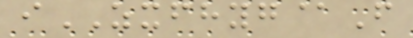iZXFHYG@F
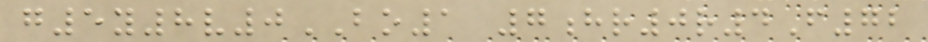g5y8v0BO1 7hr0r4F72
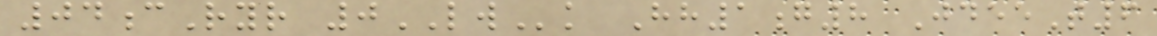04cRyr 0LWk Hh1g8 JdeeT6
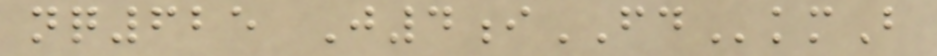nq625 J4iFDkmB
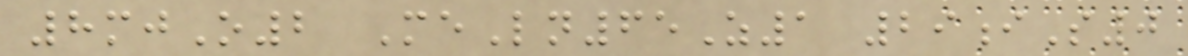8mjO2 MeLn65Z1 29iS0
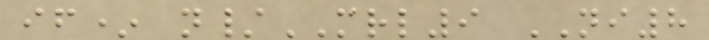if* n/MRL9 NI8
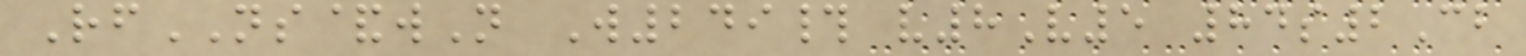RfNS&wN W249# v8V5 84s2Cb
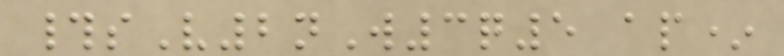#sV2nW3q5 ap*
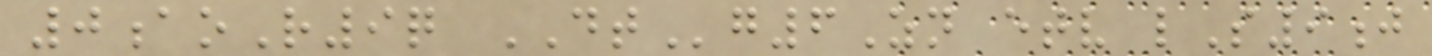0aoR9q DTg6Zn etv lS9j
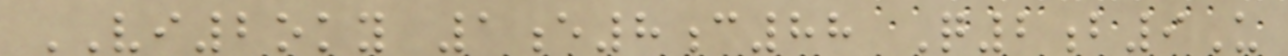VI2oky 1e8c88 Q2b9U
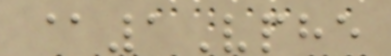@1Vphe
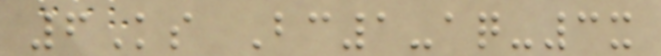6Ks Bc1-aq-3x
